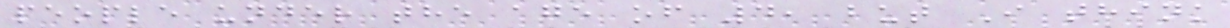people under the age of 4, but I think
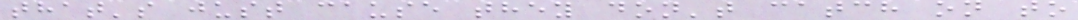that's just cause they don't catch on to
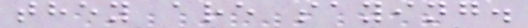they are saying.
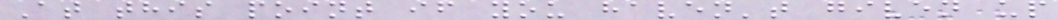At this point if you haven't given up
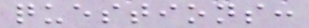questions:
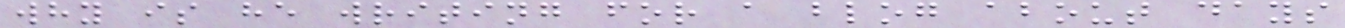why is he writing for a blog about days
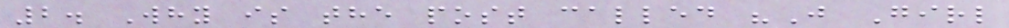2. Why is the post called "J Girl
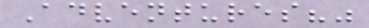Adventures?"
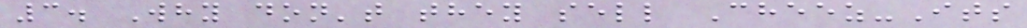3. Why don't they sell Cheez-Its
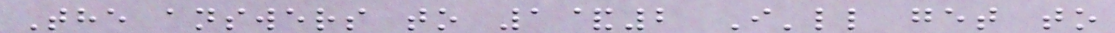The answers to 1&2 I'll get to
